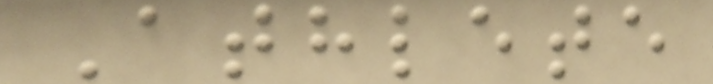Athlete
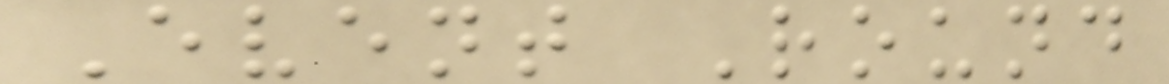Event Round
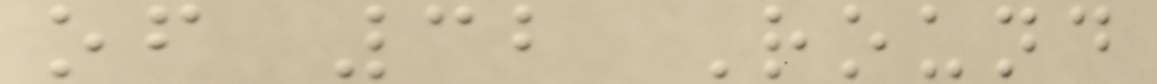of 32 Round
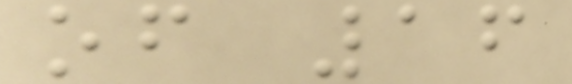of 16
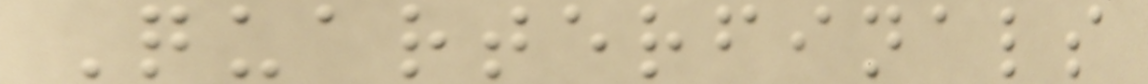Quarterfinals
